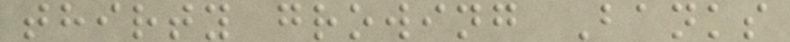thirty growing Banks
